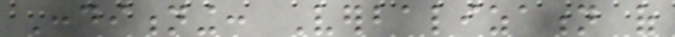Conditioning: Verbalization of
